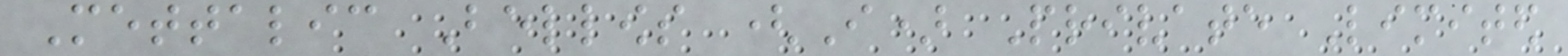Mettalic Bellows (I) Private Limited
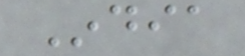India
